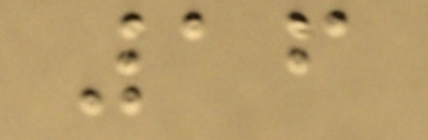16
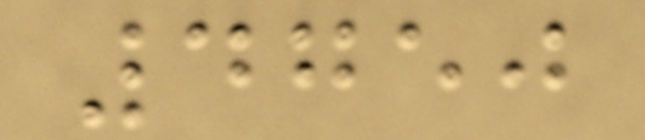4750
